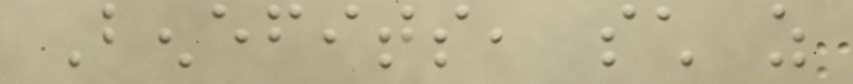Benefits, such as
